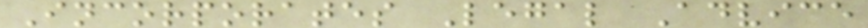Incorporates Legal Advice
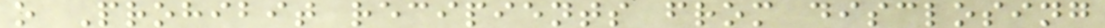o Prohibit recipients from disclosing
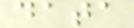data
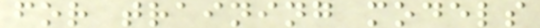for training models
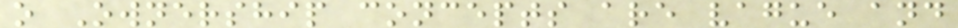o Ownership concepts are vague and
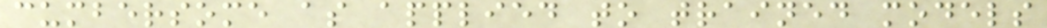cumbersome as applied to trained models
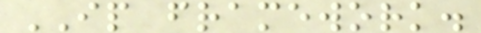IP framework.
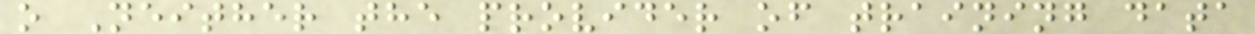o Neither the provider of training data
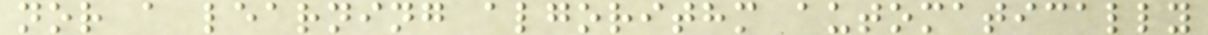nor a learning algorithm automatically
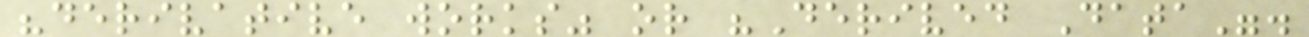"derivative works" or "Derived Data".
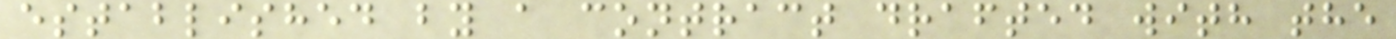established by a contract drafted with the
